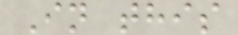In this
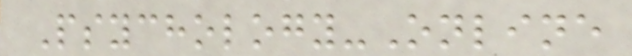Psychology-Online
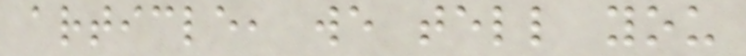article, we tell you
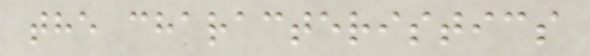the characteristics
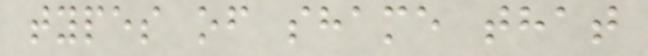types of shame that
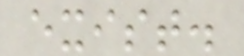exist.
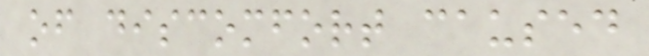of discomfort caused
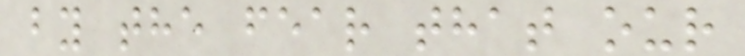by the fear that our
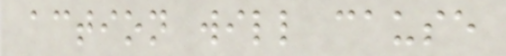action will cause
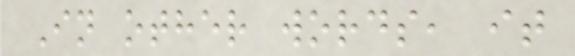In other words, it
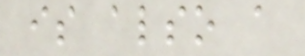is also a
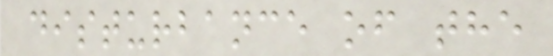disturbance of the
